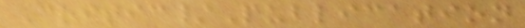Critic/Publication
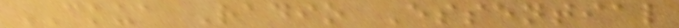CKUA Radio Essential
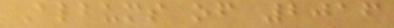Albums of 2016
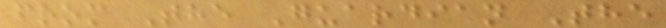from The Guardian The
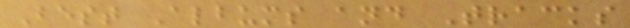Best Albums and Tracks
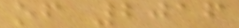of 2016
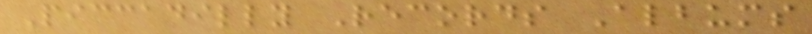Piccadilly Records Albums
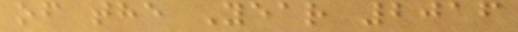of the Year 2016
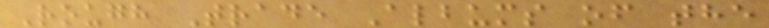Rough Trade Albums of the
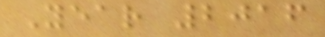Year 2016
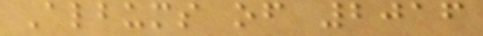Albums of 2016
